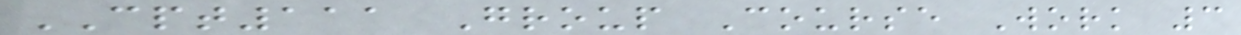CPT111 Group Course Work 3
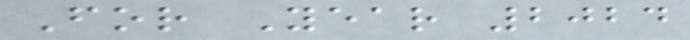For Year 2024
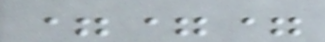===
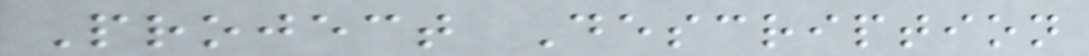Project Description
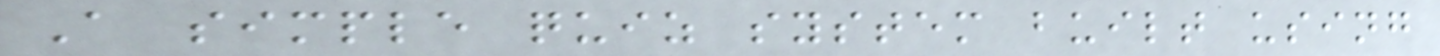A simple quiz system built using
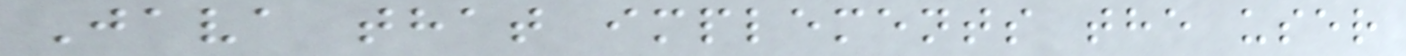Java that implements the user
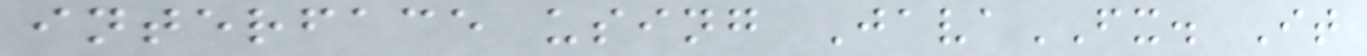interface using JavaFX. It
